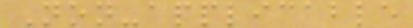Non-applicable
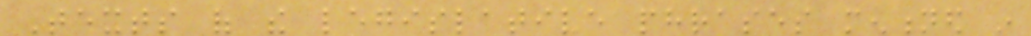Texts of the legislative phrases mentioned in
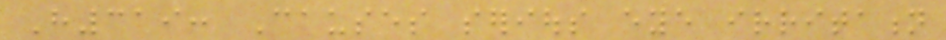H319: Causes serious eye irritation
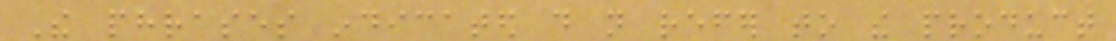The phrases indicated do not refer to the product
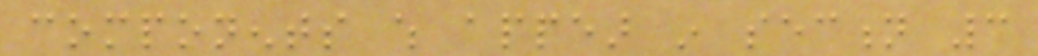components which appear in section 3
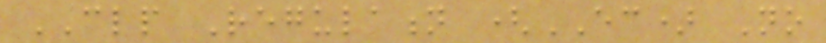CLP Regulation (EC) No
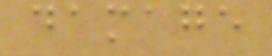damage
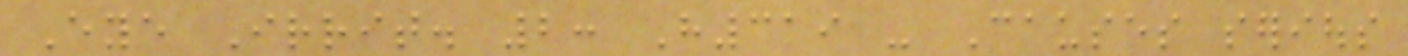Eye Irrit. 2: H319 - Causes serious
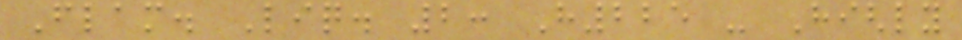Flam. Liq. 2: H225 - Highly
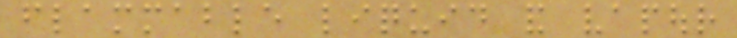flammable liquid and vapour
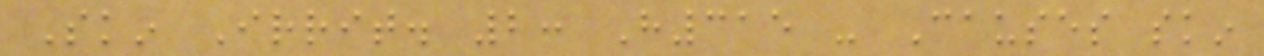Skin Irrit. 2: H315 - Causes skin
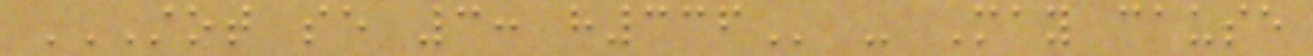STOT SE 3: H336 - May cause
